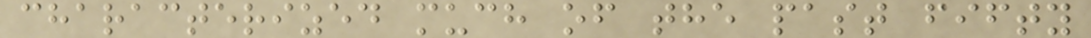characterized much of the past fifty
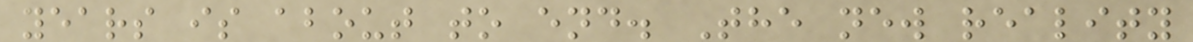years is about to end. The new reality
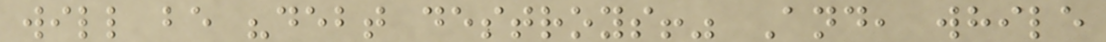will be "debt destroys!" And, while
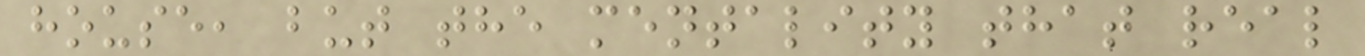house, but the mentality that real
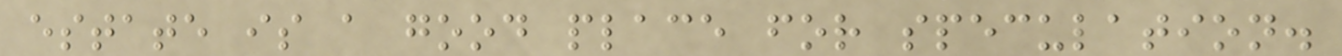estate is a good place for speculation.
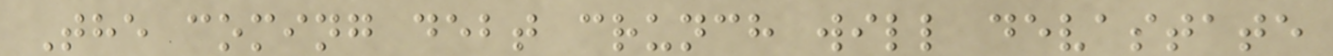The coming debt crunch will devastate
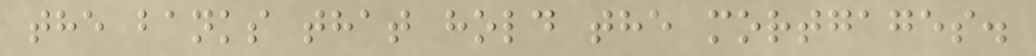the banks that hold the mortgages.
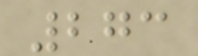273
